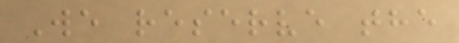We reserve the
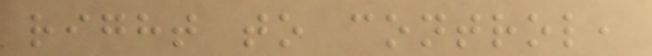right to control,
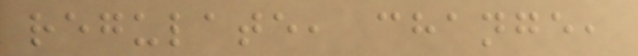regulate, change,
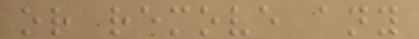or remove any
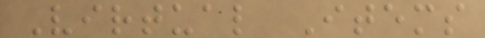Virtual Items
